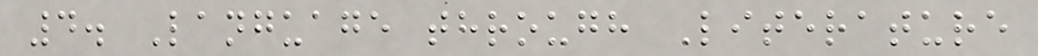4. Language through Literature
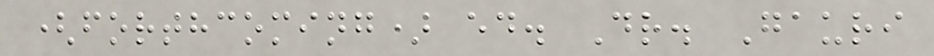(forthcoming) ed. Dr. Gauri
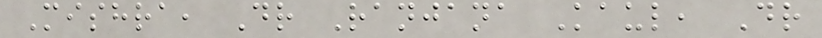Mishra, Dr Ranjana Kaul, Dr
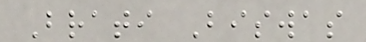Brati Biswas
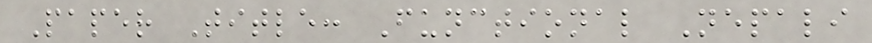Paper Title: Functional Nepali
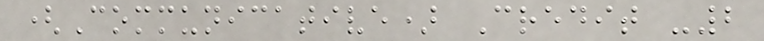(Communicative) Credit -2
